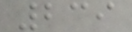239
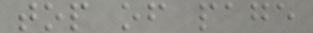top of page
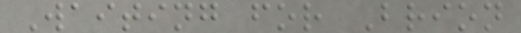Waiting for Brion
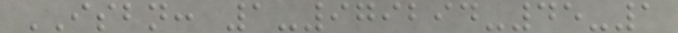ISBN: 1-979294-45-1
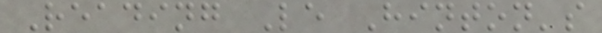Reading Le Hinton's
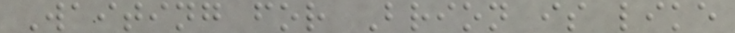Waiting for Brion is like
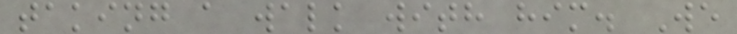taking a walk with him. We
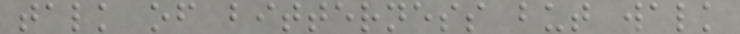talk of bitterness but walk
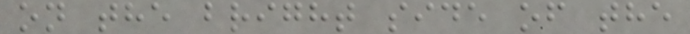on the bright side of the
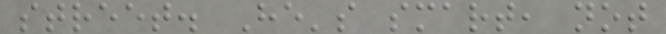street. He's smart, not
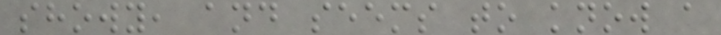showy, and seems to know a
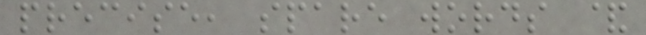precise, spare words &
